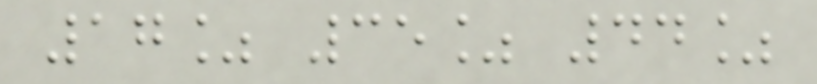17% 35% 44%
